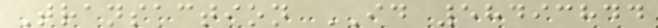Transaction ID 58493844
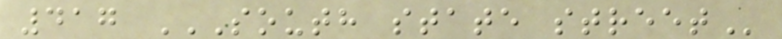417 SOUTH STATE STREET
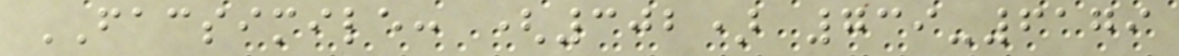FACSIMILE: (302) 739-6179
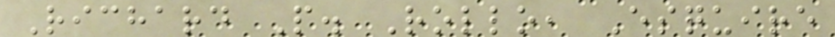Richard P. Rollo, Esquire
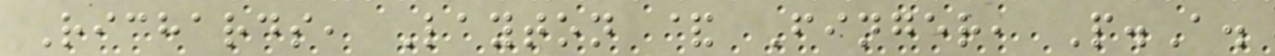Richards, Layton & Finger, P.A.
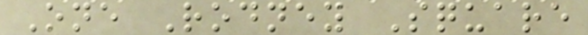One Rodney Square
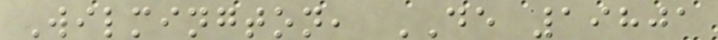Wilmington, DE 19801
